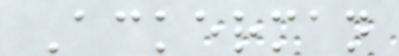Ackerman
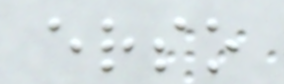erso
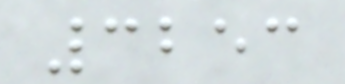3253
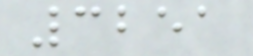3251
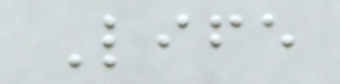Life
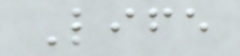Life
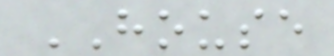HOUSE
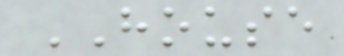HOUSE
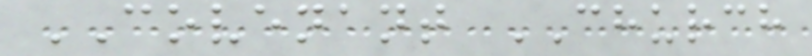COVENANT CHURCH
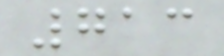713
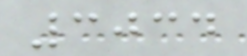3034
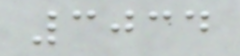3034
